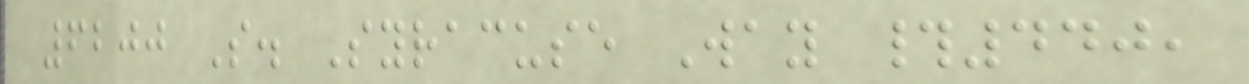6200 S. Syracuse Way #440,
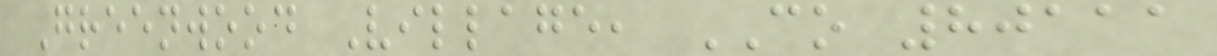Greenwood Village, CO 80111
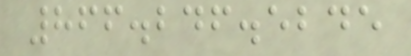866.246.5245
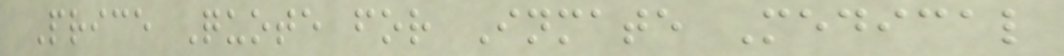Price Quote for Inmate Medical
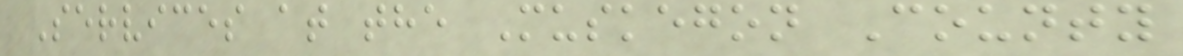Services at the Muskegon County
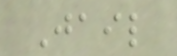Jail
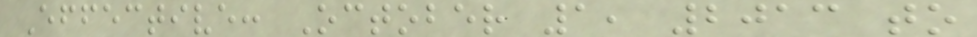Effective: October 1, 2013 to
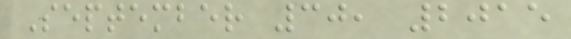September 30, 2015
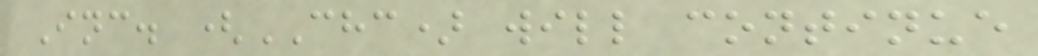Inc. (CHC) will continue
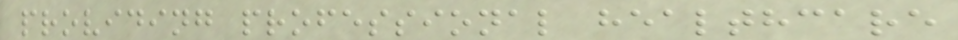providing professional healthcare
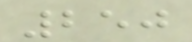250
